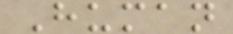Human
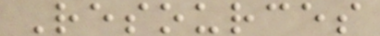Resources
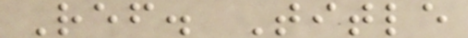Ref. Title
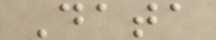Data
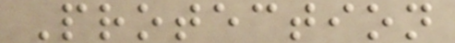Protection
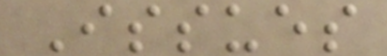Issues
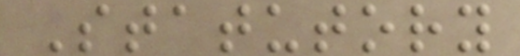Statutory
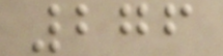276
